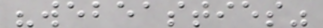"webeasties"
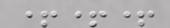+++
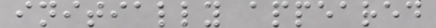initially appeared
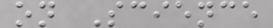on Science
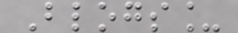Blogs_
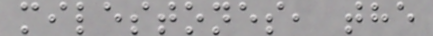milestones, the
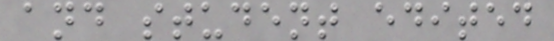and student edited
